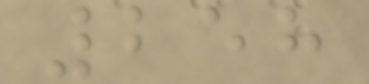258
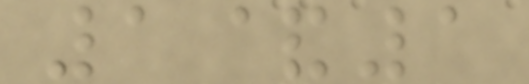1&1
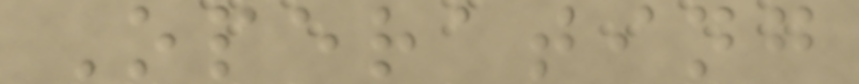Operating
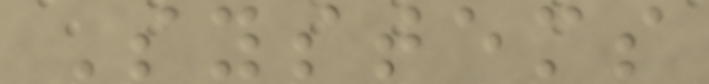Systems
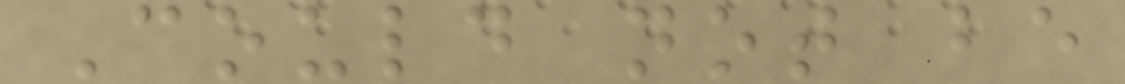Could not be
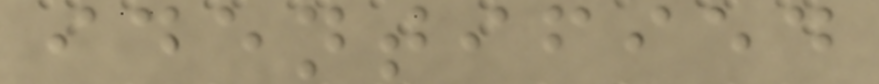identified
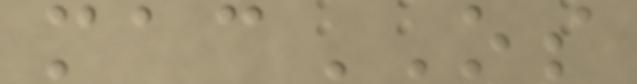macOS
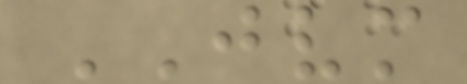JVM
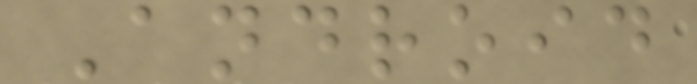Android
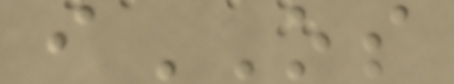iOS
